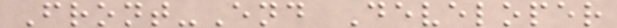Front-End Developer
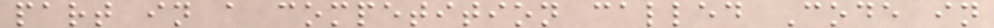part in a competition called Code in
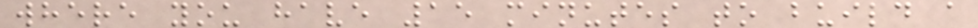where you have 15 minutes to build a
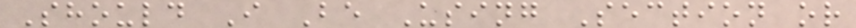Should I Be Using Section or
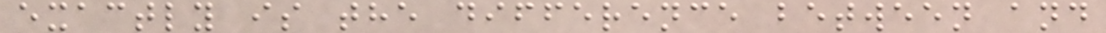exactly is the difference between and
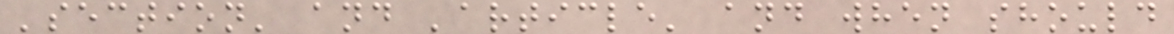'section' and 'article' and when should
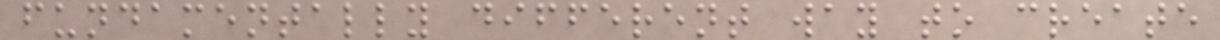fundamentally different way to create
